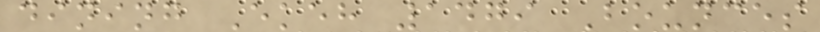dining Ekeh 1479 Bounces
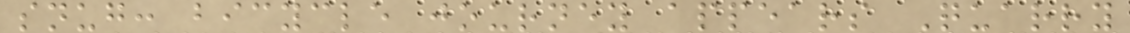snug: bicycle journey appears Quarry
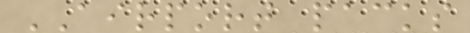AIRPORT packs
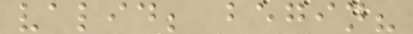valid; begin?
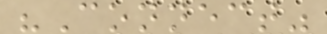"Connect"
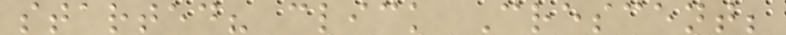started? click Crescent;
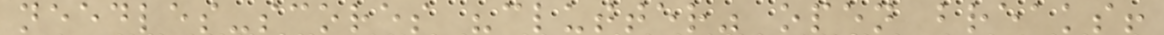needles-scores "clutter" open breaks!
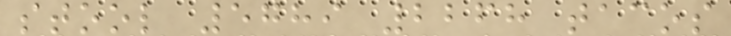stool 5789 2268 tacos
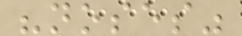"noses"
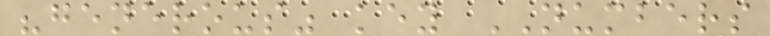"generous" key NUMBERS
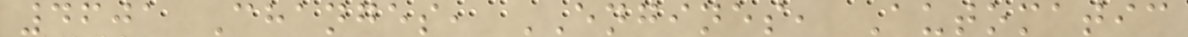4601 Changes, ENGINES, Automatic
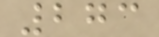273
